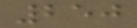250
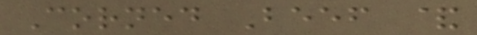Corned Beef &
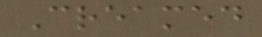Creamed
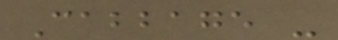Cabbage -
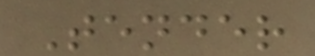Tender
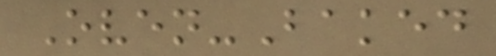Oven-Baked
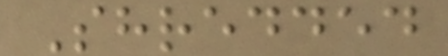Shredded
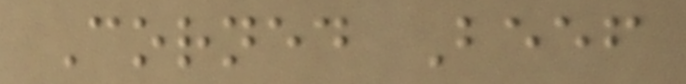Corned Beef
